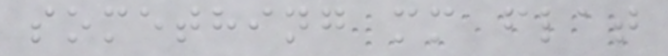something mm flat
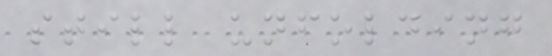still unfolding
